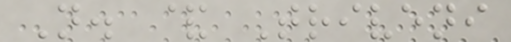N. & Triveni
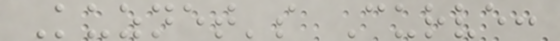Kuznet's Curve:
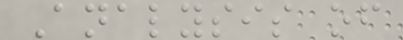Analysis of
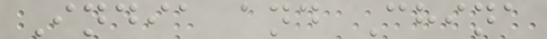India and China
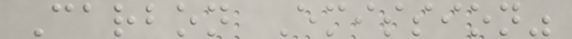Carbon Emission"
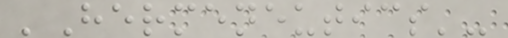'Hermeneutics'-
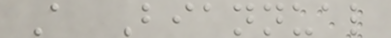A Biannual
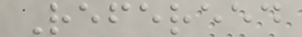Refereed
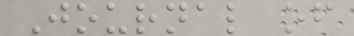Journal of
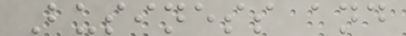Business and
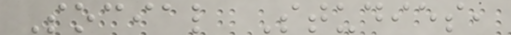Social Studies,
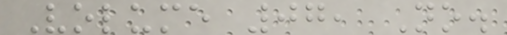Volume 07, No.
